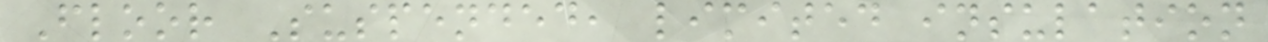Floor Suspended, limited insulation
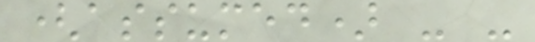(assumed) - -
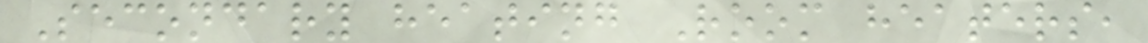Secondary heating Room heaters,
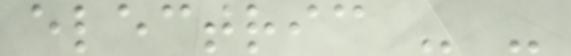electric - -
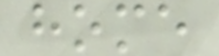home
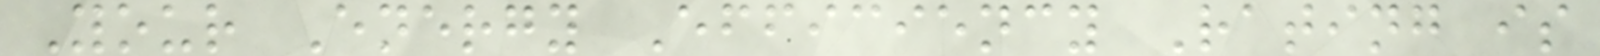Your Energy Efficiency Rating is
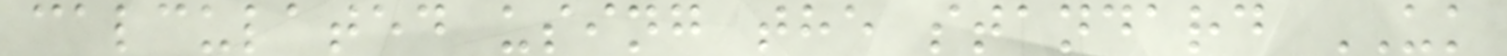calculated using the standard UK
